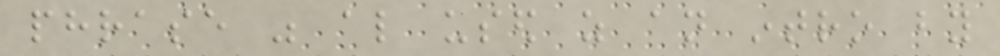phrase was also used as an intro by
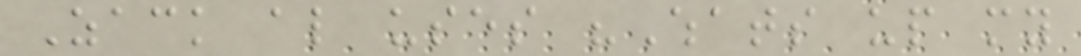Zack also uses "Whats up my
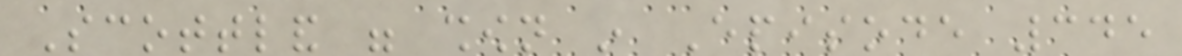Scottland were shown in Episode 345
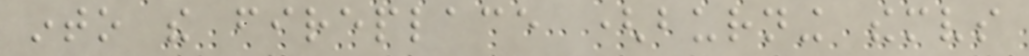into the fireplace (burning themselves
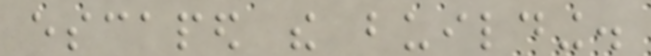escaped the building.
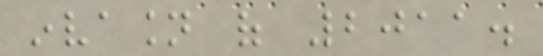invasion of 2011.
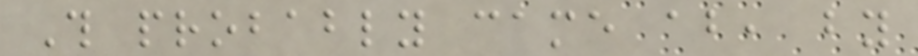This probably came about, by
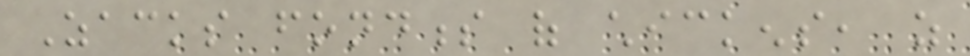Zacks fondness of chickens, as
